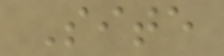Site
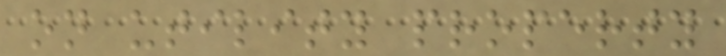on utility property
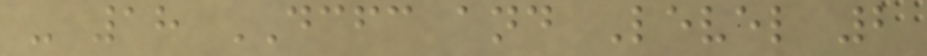- 18 DCFC and Level 2
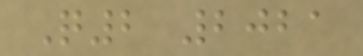Q2 2021
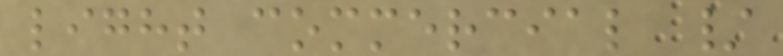light commercial /
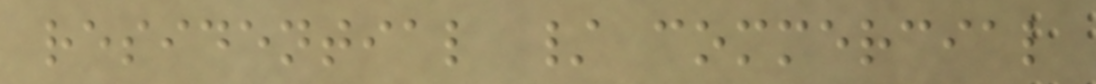residential / commercial
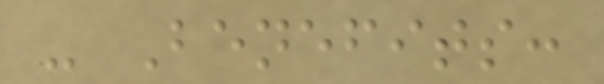- Benefits:
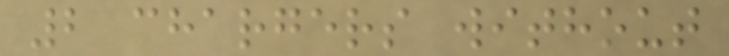2 chargers without
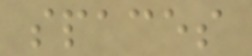spaces
